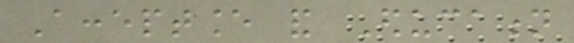Acceptance and Education
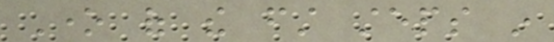One of the first steps in
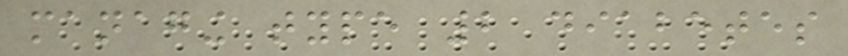managing type 2 diabetes
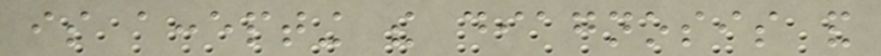is accepting the diagnosis and
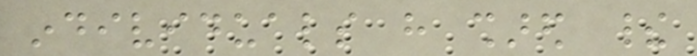individuals have shared their
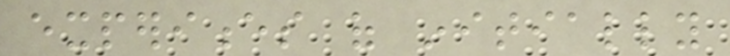experiences of initially
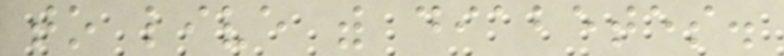to live with diabetes.
